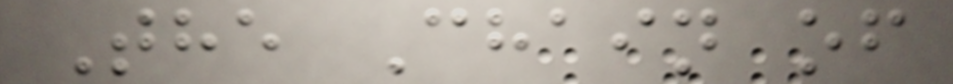The Chain of
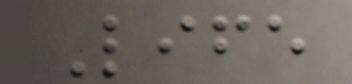Life
